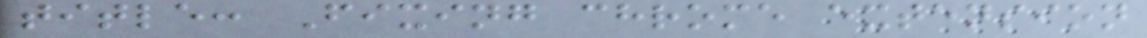title: Fixing chrome extension
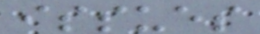issues
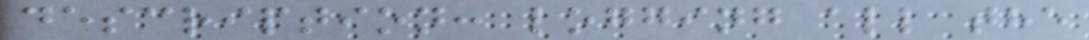description: logging all the
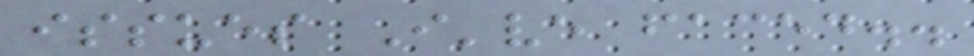issues I've faced..
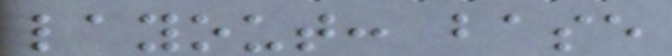layout: base
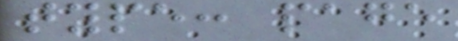type: page
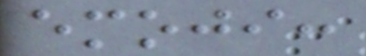emoji:
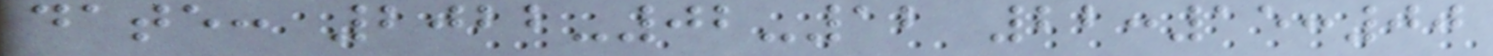date: 2022-02-12 22:15:00
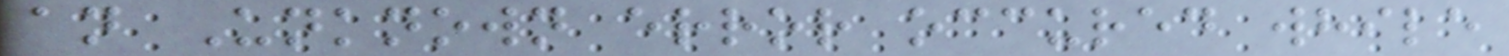an Unknown error occured while
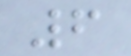6
